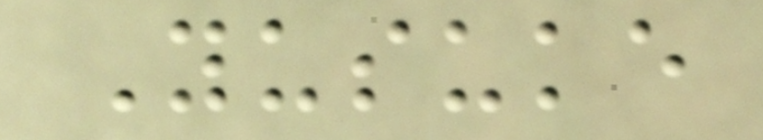Yusuke
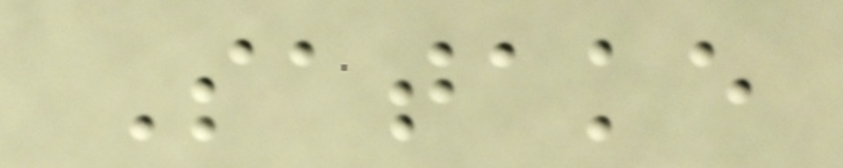Satake
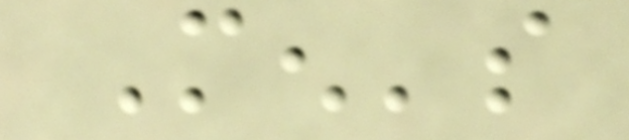Men's
